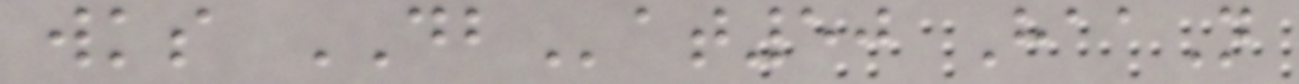wks DBat50 HaaN
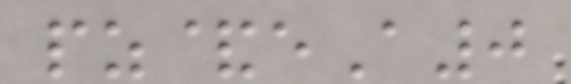pz&eA0
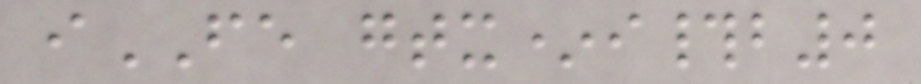iFE gtx*i#b0
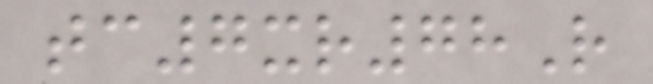tc7xr78R
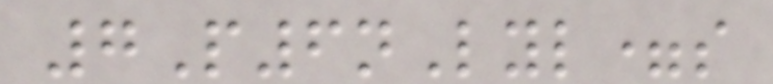7P6nLyl=s
